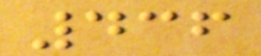436
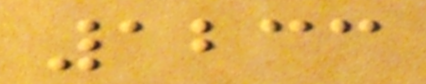1233
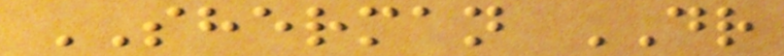SHERMAN DR
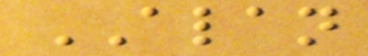ALAN
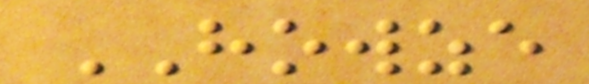HOWZE
